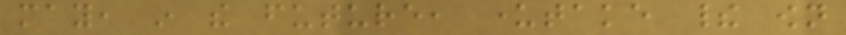may, in the future, undertake their own
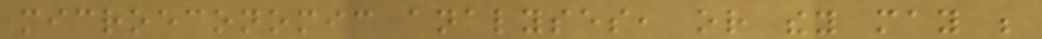microeconomic analyses, or they may be
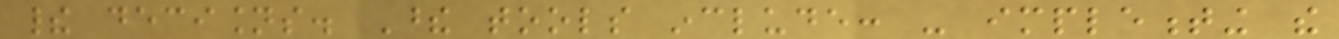their decisions. These tools include: - implementing the
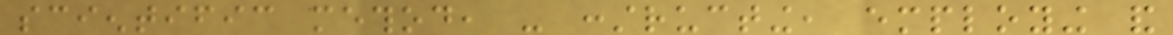scientific method, - constructing, employing and
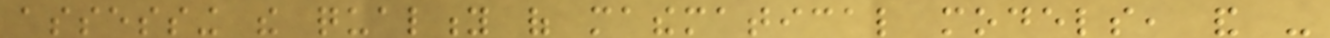assessing the quality of mathematical models, and -
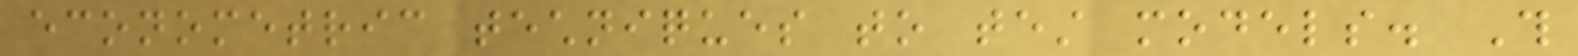econometric techniques to test models. This
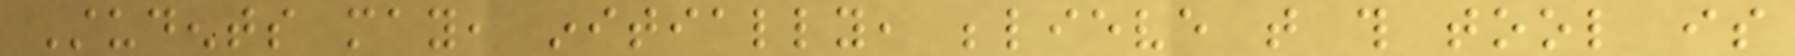Students may, initially, believe that this tool is
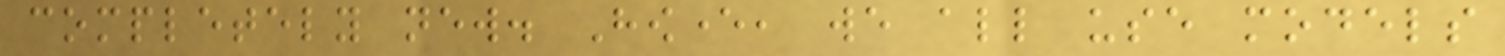completely new. However, we all use models
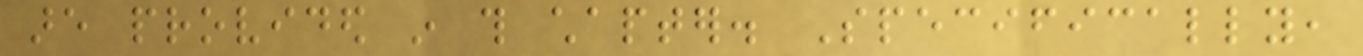are provided in this chapter. Specifically,
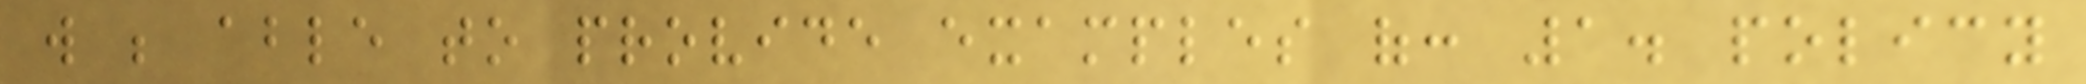will be able to provide examples of: 1. policy
